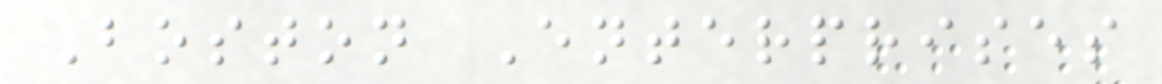Boston Enterprises
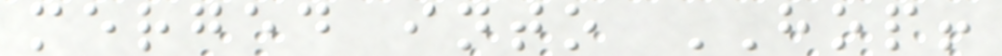merged into HOP!
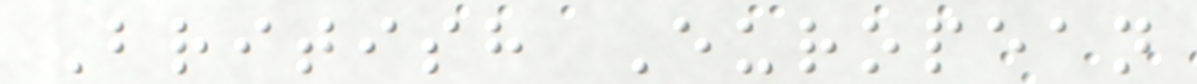British European
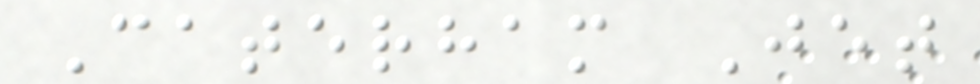Caterham Jet
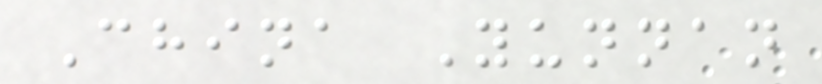China Yunnan
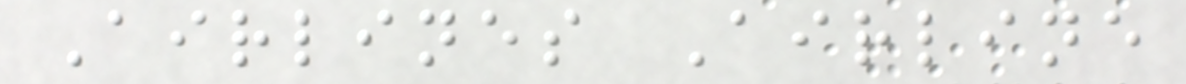Airlines Airline
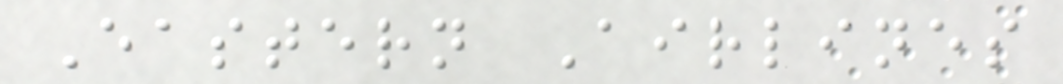Eastern Airlines
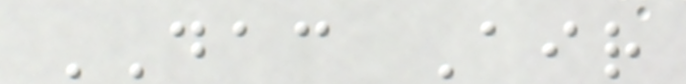DAC Air
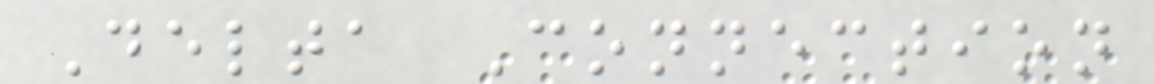Delta Connection
